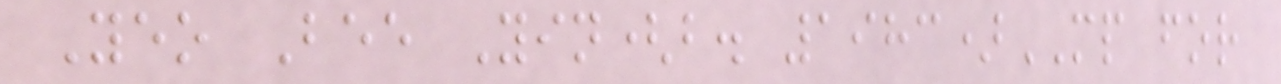Yeo Bee Yin(b. 1983)MP for
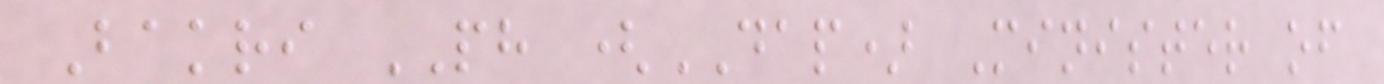Bakri PH (DAP) Minister of
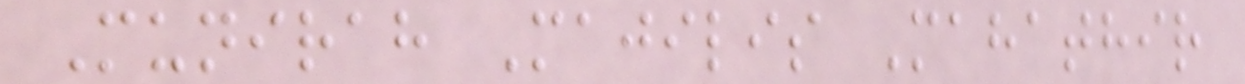Munirah Majilis Mahathir
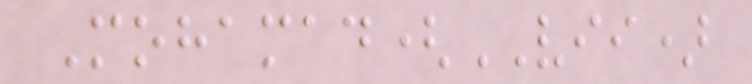Mohamad(VII)
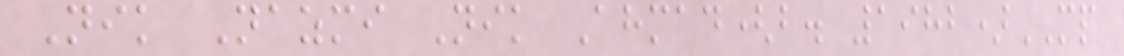Nik Nazmi Nik Ahmad(b. 1982)MP
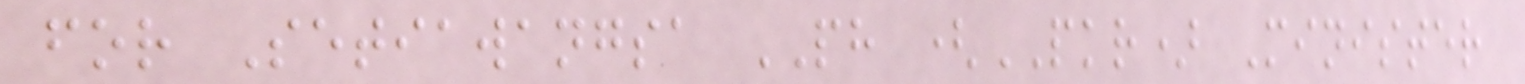for Setiawangsa PH (PKR) Minister
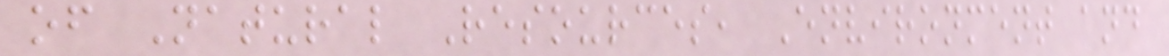of Natural Resources, Environment and
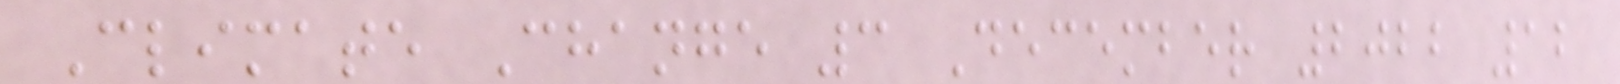Climate Change 3 December 2022 12
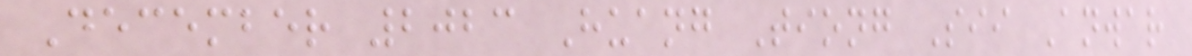December 2023 Huang Tiong Sii Anwar
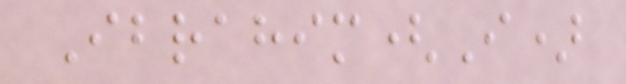Ibrahim(I)
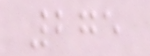275
